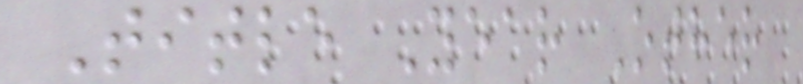Title Year Other
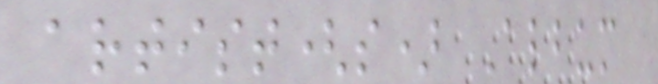artist(s) Album
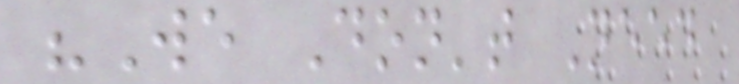"We Don't Need
